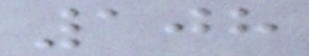108
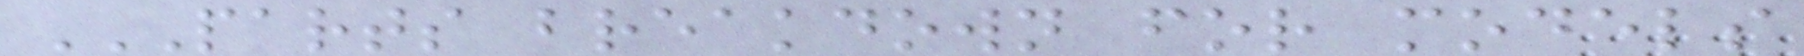PARTS BREAKDOWN FOR MODELS
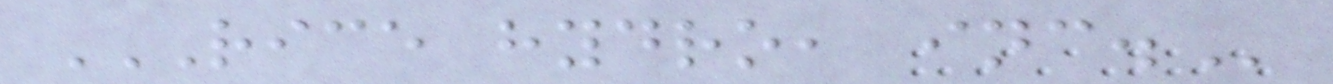RICE HYDRO, INC.
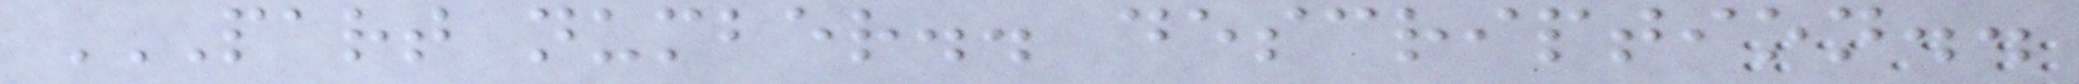PART NUMBER.. DESCRIPTION..
